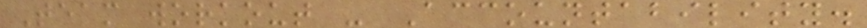Team workout - Accountability.
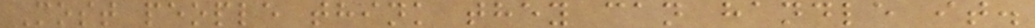Most people think they can handle it.
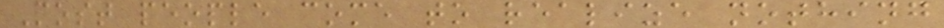Most people come to realize nothing
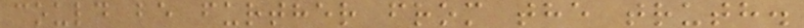could be further from the truth.
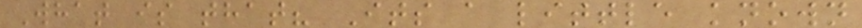What is that? Its a little known
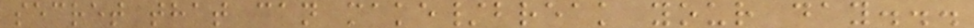secret that can make/break your day...
